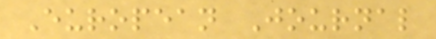European Journal
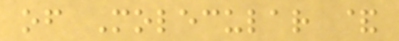of Molecular &
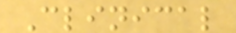Clinical
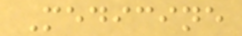Medicine
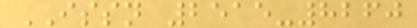ISSN 2515-8260
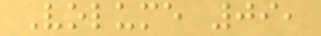Volume 09,
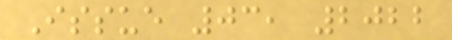Issue 03, 2022
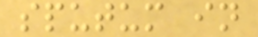sputum in
